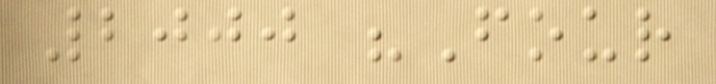2000 "Four
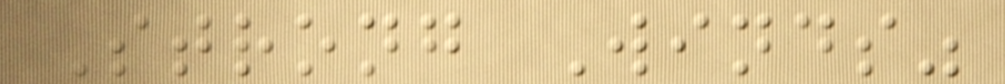Strong Winds"
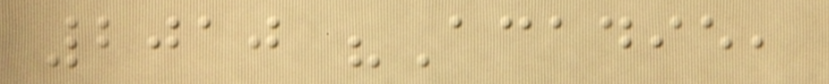2010 "Acadie,
